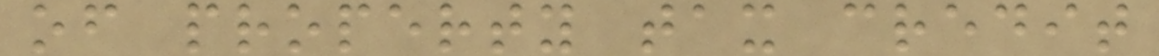of property tax credit
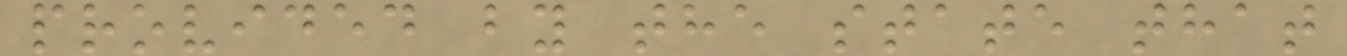provided by the state that
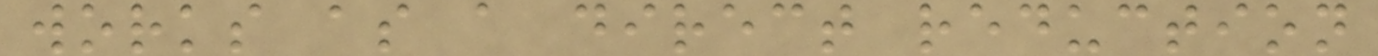works as a direct reduction
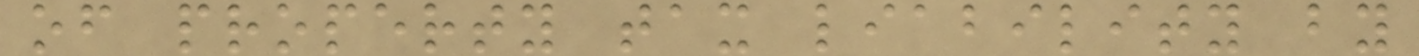of property tax liability by
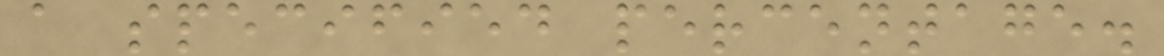a specified percentage.
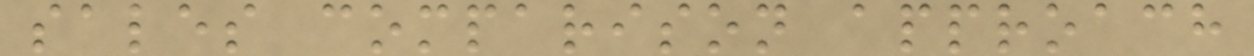sales comparison approach
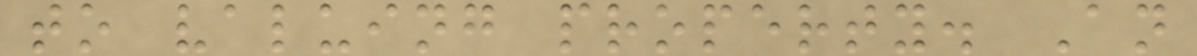to valuing property. An
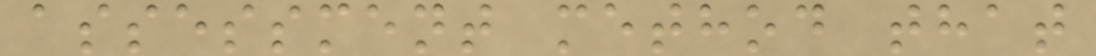assessment method that
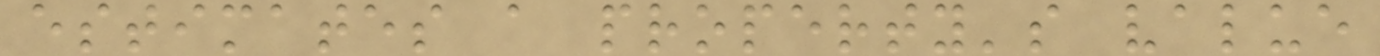estimates a property's value
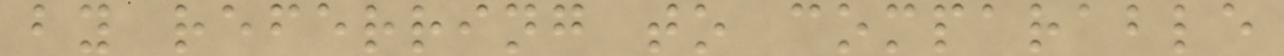by referring to comparable
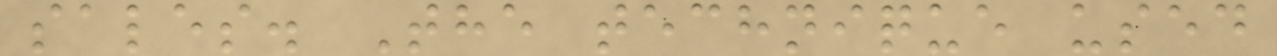sales. The technique used
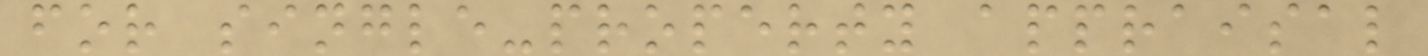for single-property appraisal
